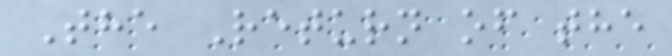The Return of the
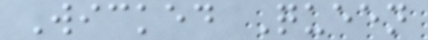Wicked Queen
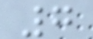7
